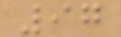97
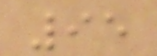95
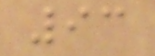93
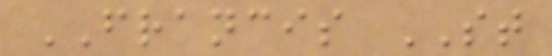FRANCIS ST
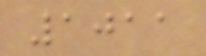1011
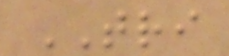TRI
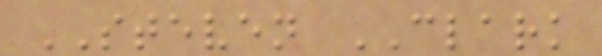STEVEN CLARK
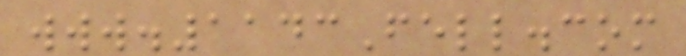www.1143Fell.com
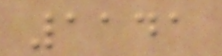1141
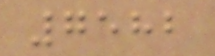7582
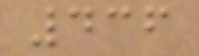436
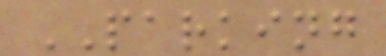PARKING
